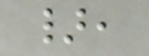},
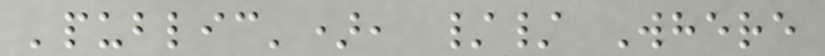'public'), // Where
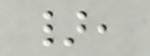},
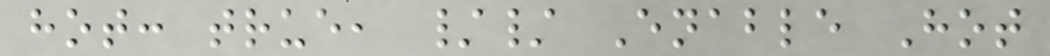hot: true, // Enable Hot
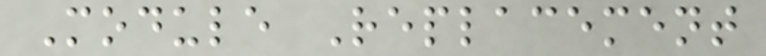Module Replacement
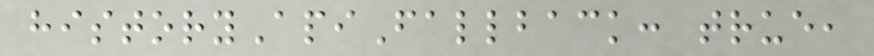historyApiFallback: true,
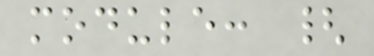module: {
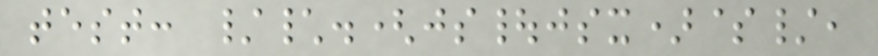test: /\.(js|jsx)$/,
